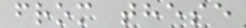from these
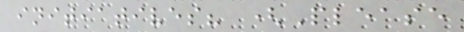initiatives? (Please
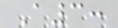A3:
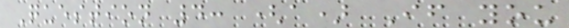Question 4: (a) If you
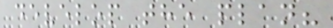develop the plan?
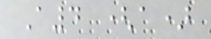A4 (a)
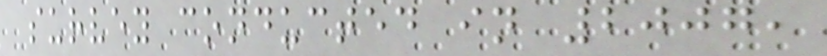survey conducted in 2007,
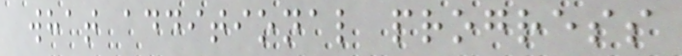what additional progress
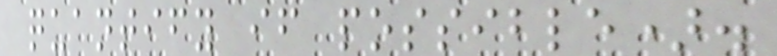quantify if possible).
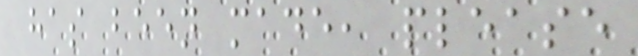has been made, please
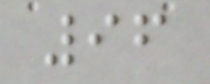96
